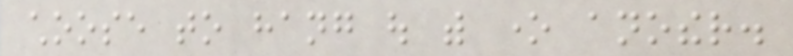choose to hang out with one another.
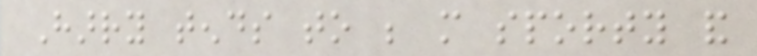Harry tends to be more sporty and
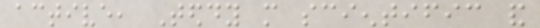active, Teddy more scientific and
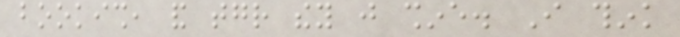bookish, and together they just shine. I think
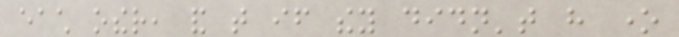each other, and that if they didn't have one
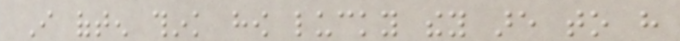I often think how lucky they are to have
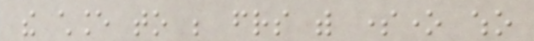the chance to be friends with someone who
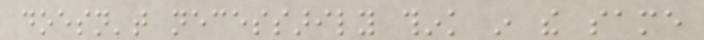doesn't necessarily think in the same
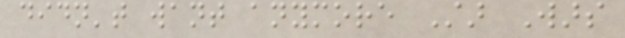didn't want anymore Star Wars
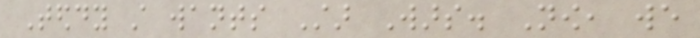Teddy still wants Star Wars. Now, we
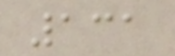131
